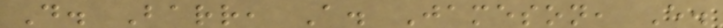D. Barr, A. Jameson, E.
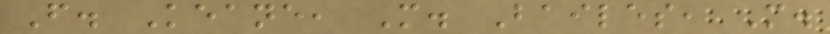F. Keane, M. Bailes, M.
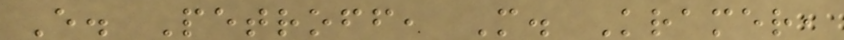E. Petroff, M. Kramer,
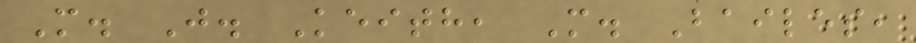M. J. Keith, M. Bailes,
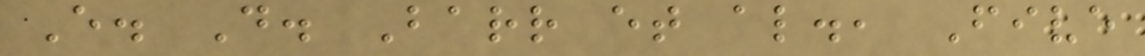E. D. Barr et al., Five
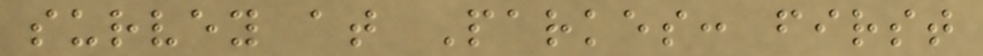survey at Parkes: first
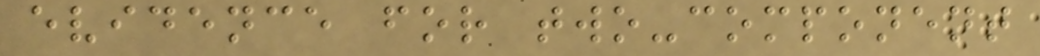evidence for two-component
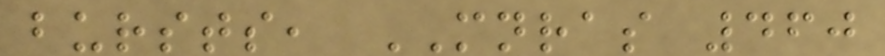bursts, MNRAS 460
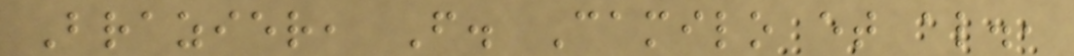Brazier, F. Camilo et al.,
